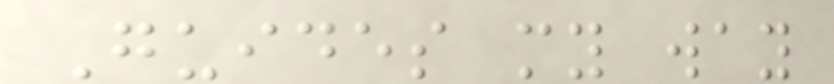Guides my way
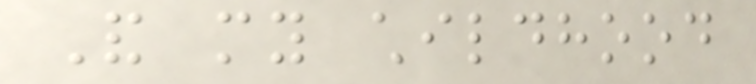And my childhood
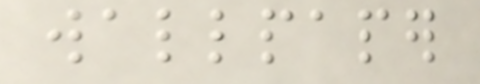wallpaper
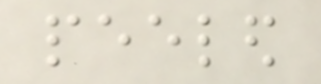peeled
